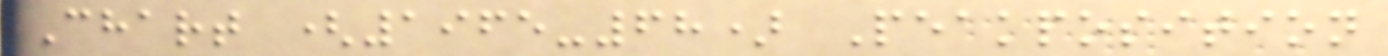Chart (1965-68) Peakposition
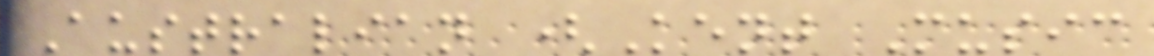Australian (Kent Music
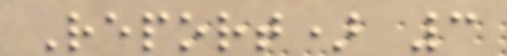Report) 3
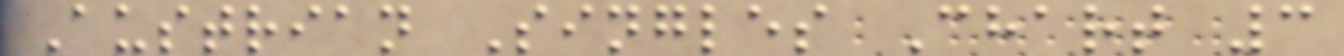Austrian Singles Chart 3
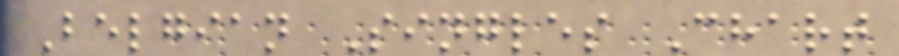Belgian Singles Chart
